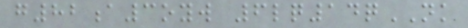g82a3oyw 6lq14qNK
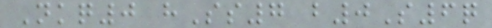Nkq0 hSs7 b0S6q
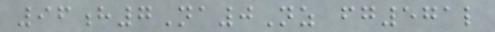96h7Na0Nz fg571l
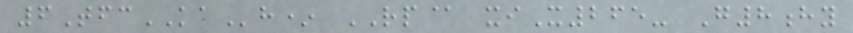6TfcKAh* RP@ xiX265- G8hy
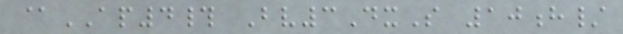@AP4# Bv3DxS 10h/
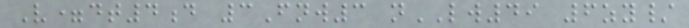V=dt4d 3Fnw3 nLW49 6zy/
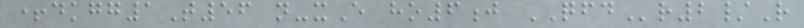+dkgg1T56 n-xE ho6j QFDr2/R
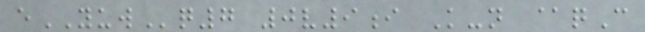eYUWq7 0v9i K-n @qC
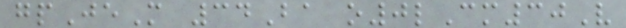gpJeM 34Ba o0lCm30V
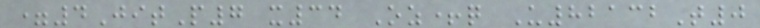=4JitP7 x34 Oz+q U82132T0
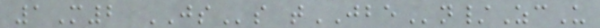1M2 JSs tJBEn/ZcU
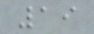19
